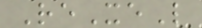ReXeL
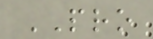PRO
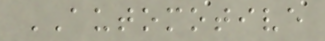AUTOMOTIVE
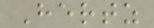Hertz
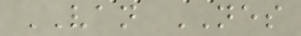VAN NES
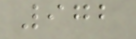972
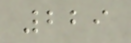229
